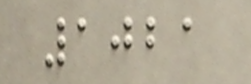1021
